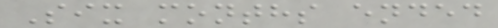Six months ended
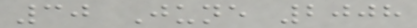30 June 2008
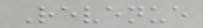Revenue
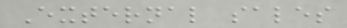External sales
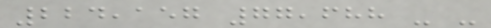224,157 77,688 - -
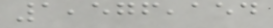1,576,154
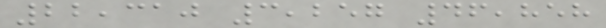22,310 3,257 46,858
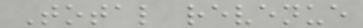Total revenue
